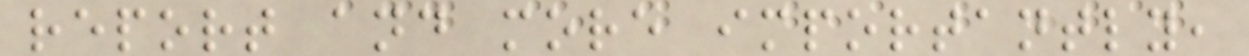report and more importantly,
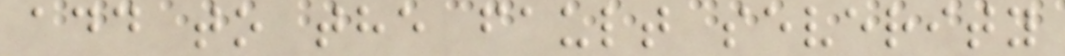add to the fault severity
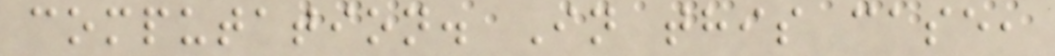computation. In this case,
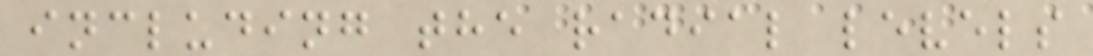including the radial levels
